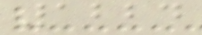1224
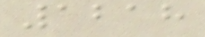1218
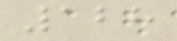128
